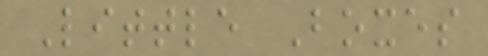Little Boxes
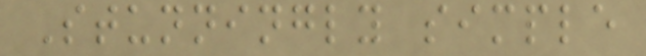Stunningly simple
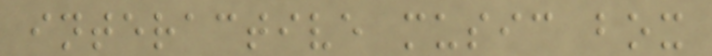interactive music box
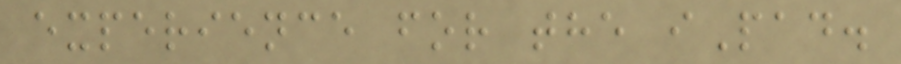experience for the iPad.
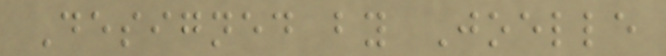Designed by Joelle
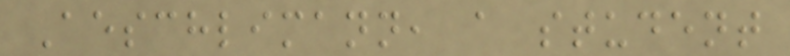Aeschlimann, a student
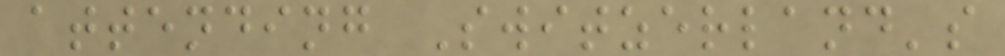attending Switzerland's
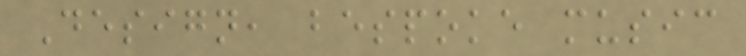Design, bespoke music
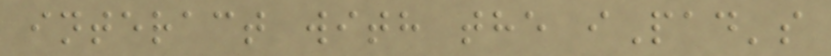interact with the iPad's
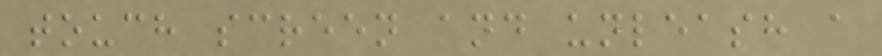touch screen and unleash a
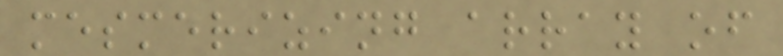mesmerizing array of
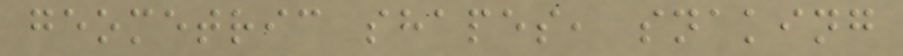geometric shapes, snaking
